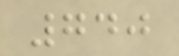740
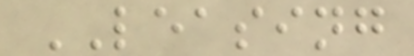LEASING
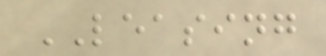LEASING
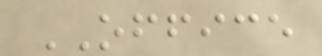OFFICE
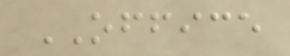OFFICE
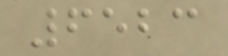6523
